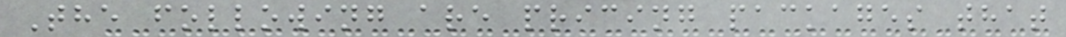The following are pricing packages that
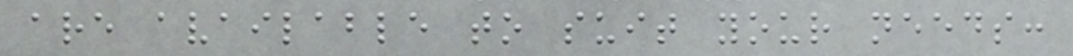are available to suit your needs:
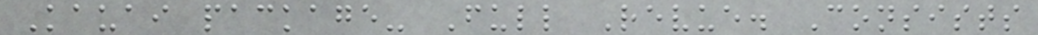Kauai package- Full Revue. Consists
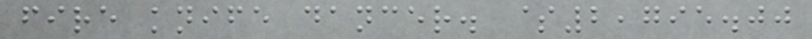fire knife dancer. $2,795.00
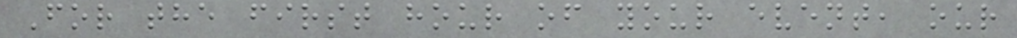For the first hour of your event, our
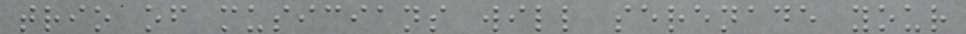trio of musicians will serenade your
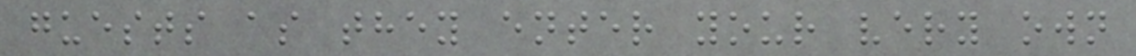guests as they enter your very own
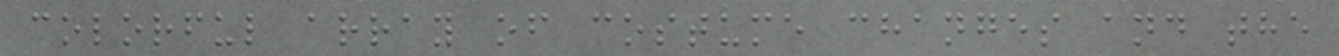colorful array of costume changes and the
